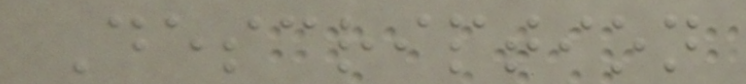Description
